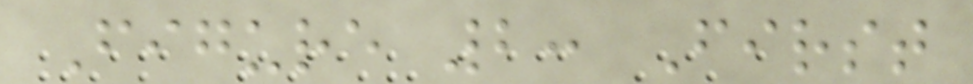Figure 2: First
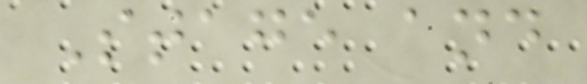Stage and
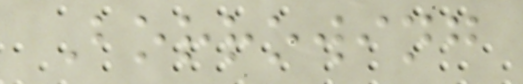Borrowing
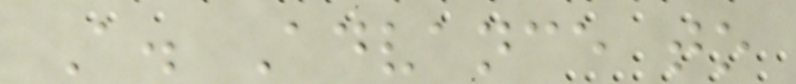A. Advance to
